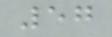57
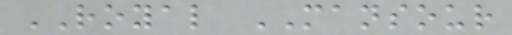ROYAL MANSOUR
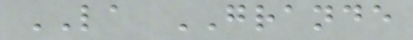LA GRANDE
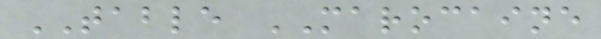TABLE MAROCAINE
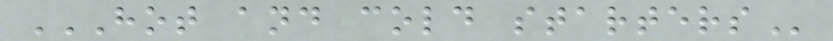HOT AND COLD STARTERS
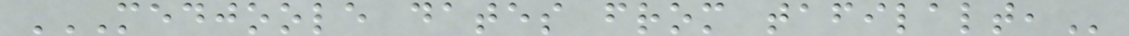MEDJOOLE DATES FROM TAFILALT,
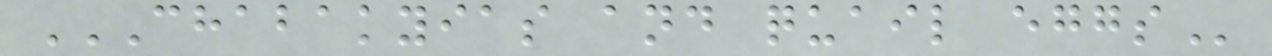CHABAKYIAS AND QUAIL EGGS
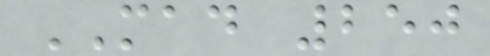MAD 250
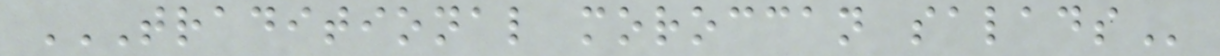TRADITIONAL MOROCCAN SALADS
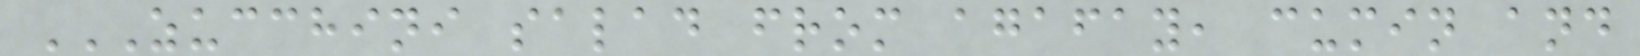ZUCCHINI SALAD FROM AGAFAY, CUMIN AND
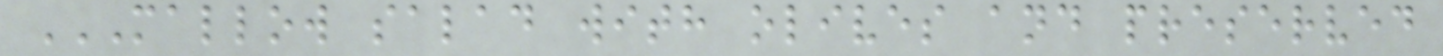MALLOW SALAD WITH OLIVES AND PRESERVED
